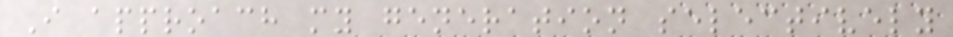I approach my generation selectively
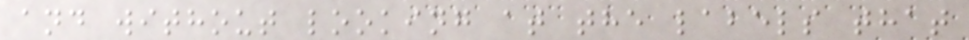and without looking at the labels that
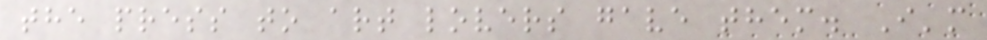the press to art lovers gave them. I'm
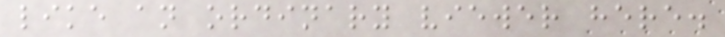like an ordinary viewer here.
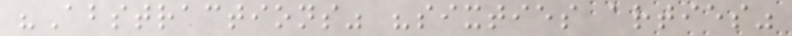"Abstractions" "sixties arties"
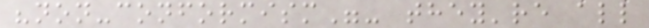"non-conformism"- they're all
